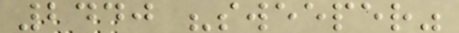2440 "sweeper"
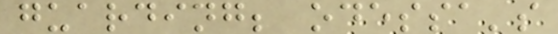guarding; odessa's
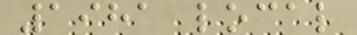1981 local
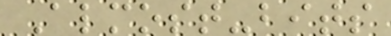Almost-bits
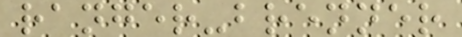ranger-brenner
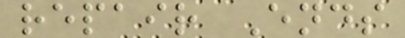repair Ends
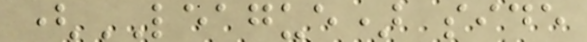(LEAGUE) side
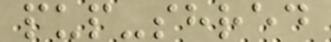pup-shred
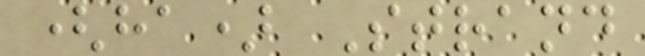(ha) Strand
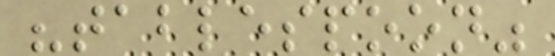"tablespoon"
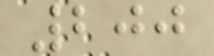200
